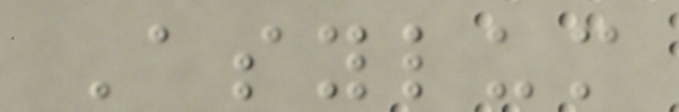Asylum
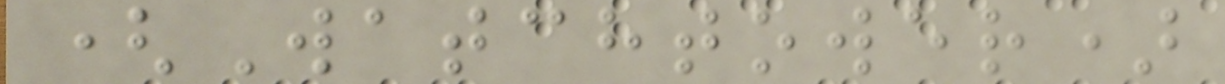(Watchtower)
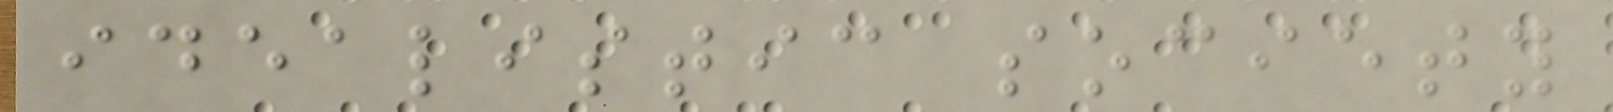idealistic society
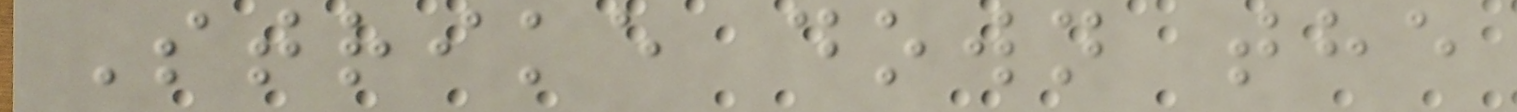Strike down the
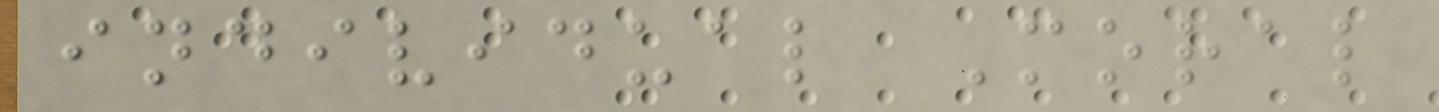individual Moral
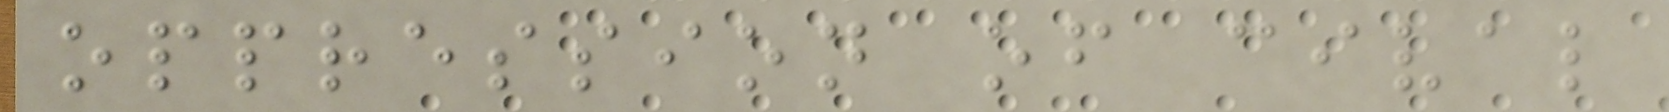oppression of cival
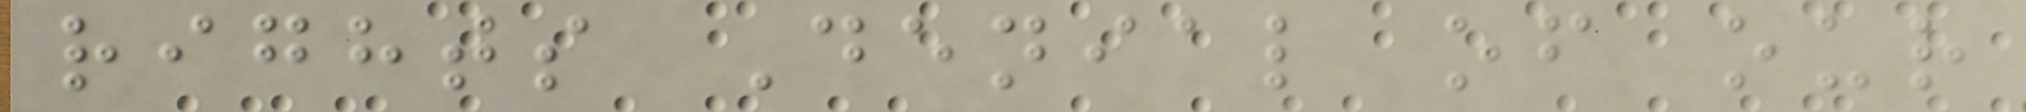rights Denial of our
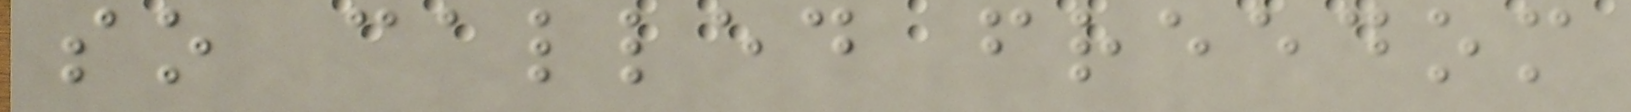so called freedom
